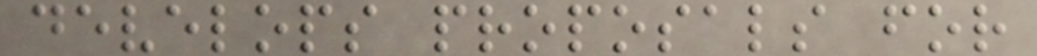develops proposals for
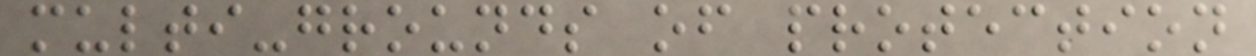multi-grounds of protection
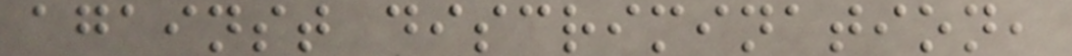against discrimination,
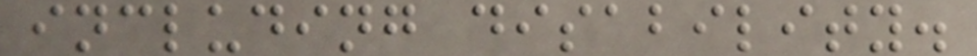including disability.
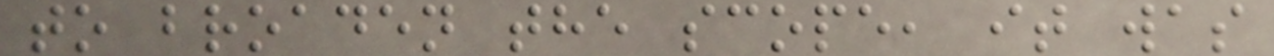to broaden the scope, it was
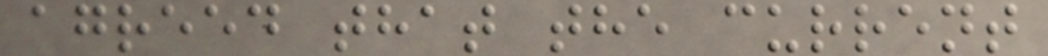agreed that the current
